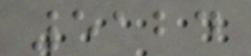5124
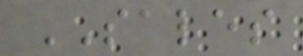SALES
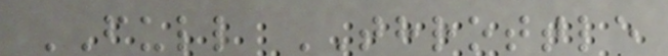FULL THROTTLE
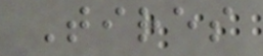Tires
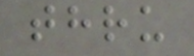thru
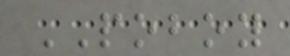POBOY
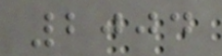2004
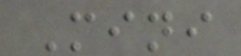Mini
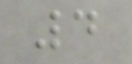4
